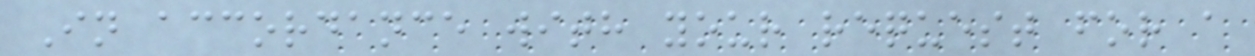In accordance with your request for a
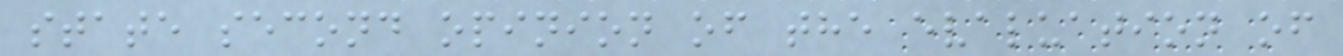state second opinion of the evaluation of
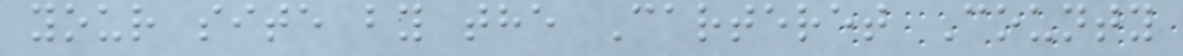your site by the Carteret County
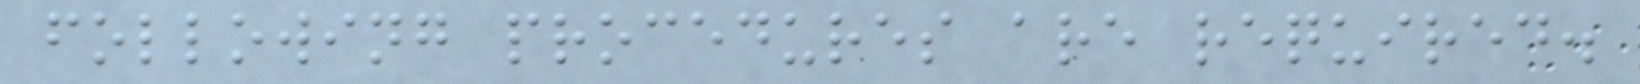following procedures are required.
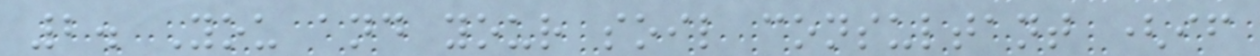2. You and your soil consultant (if
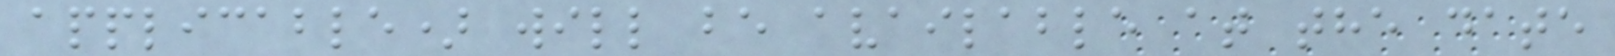applicable) will be available at the date
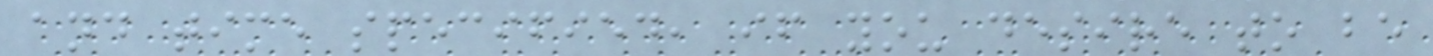and time specified, if you desire to be
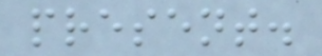present.
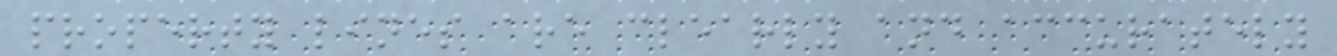property lines are clearly and accurately
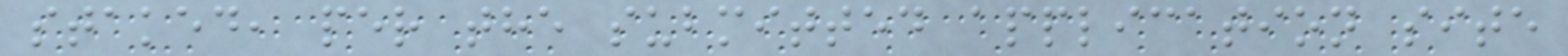staked, per the submitted application site
